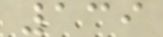139
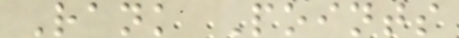Rank Points
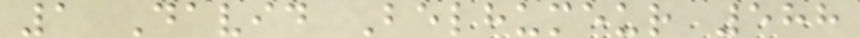1 David Belhumeur 588
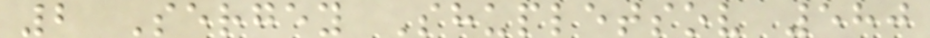2 Sergey Shupletsov 580
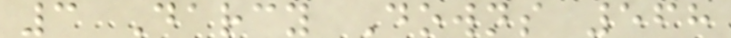3 Darcy Downs 568
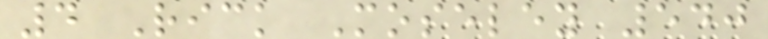4 Rick Moseley 540
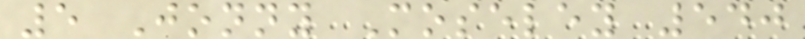5 Jonny Moseley 540
